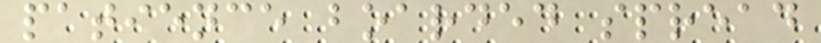patience boarded spread
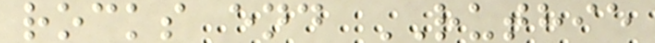rocks end RUTHIE
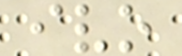ivo
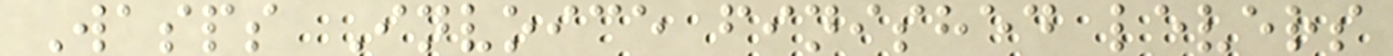Wasps Invoice finished levers
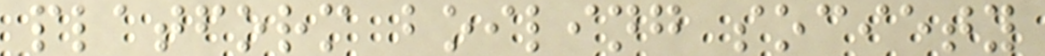platform boiling society
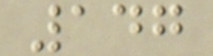147
